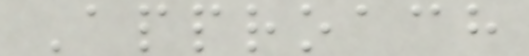Approach
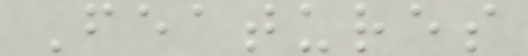Features
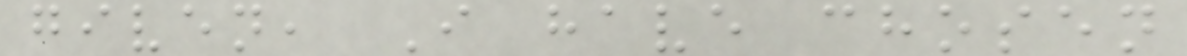given, I have chosen
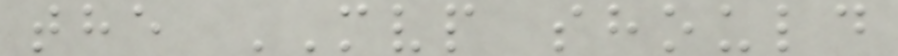the MVP should
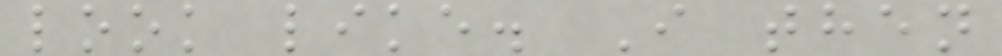look like. I then
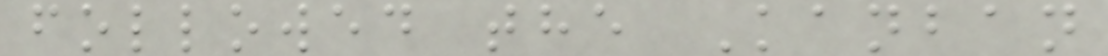followed the Kanban
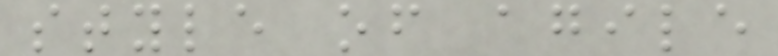style of agile
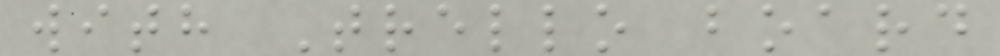with Trello board
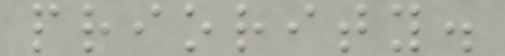priority.
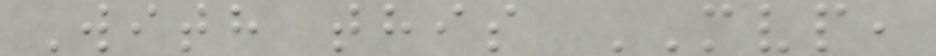With this MVP,
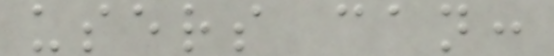users can:
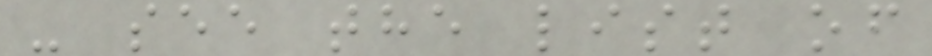- see the list of
